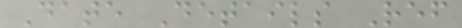Date Details Ref
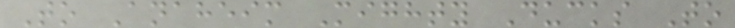To Anaheim Mighty Ducks To
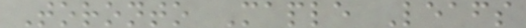Toronto Maple Leafs
